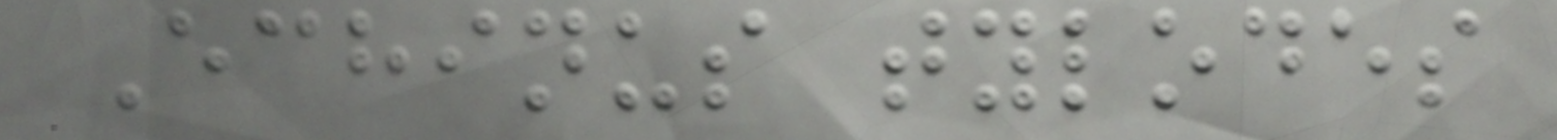Echinus tylodes
